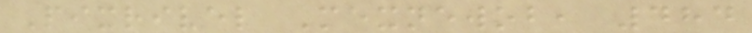Pixrivel Mexnewob, 484
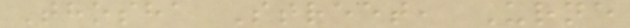Thosha Street, Urne
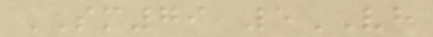SM79 5VH
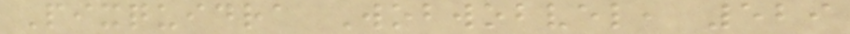Pixquidra Wobwobvel, 529
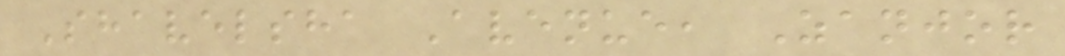Shavelsha Avenue, Zanjor
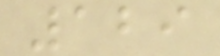129
